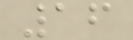16
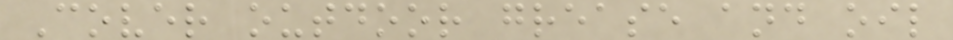Cover outdoor grease and oil
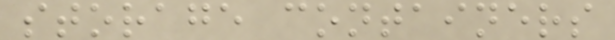storage containers
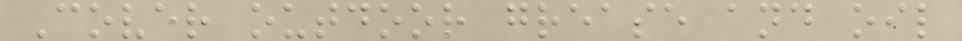Cover outdoor grease and oil
